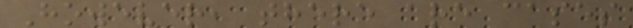However, there are cases
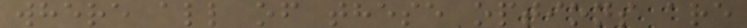where all of these options are
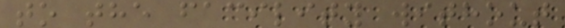to the facility without
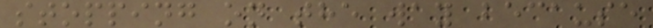stopping on the way because
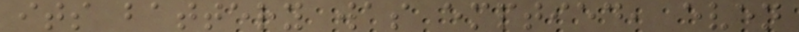its battery was emptied, even
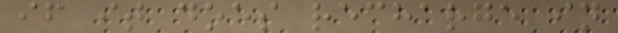if it does recharge in
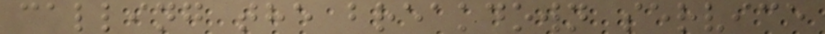calling the breakdown service
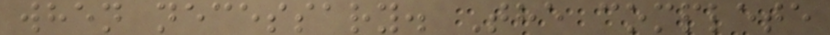when necessary. The complete
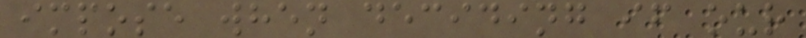impose when deciding if our
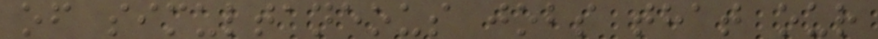of simultaneous jobs that our
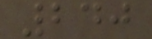240
